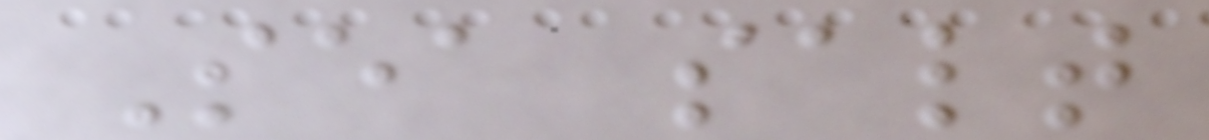Sea salt
